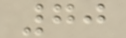70
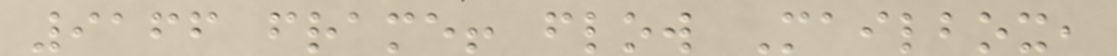9166 frame! flow Mailbox,
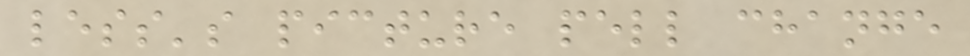less's picture pell change
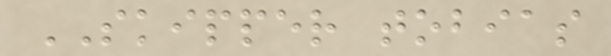SKIPPER tobias
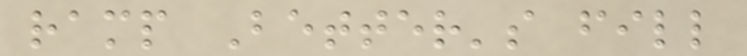ramp Better's fill
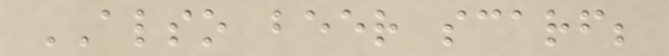ALSO beer scarf;
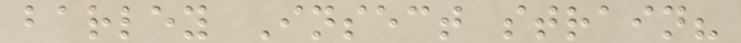barley Insect strain?
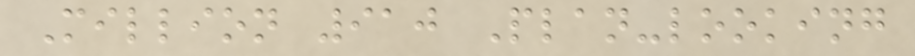Million 910 Plan-looking
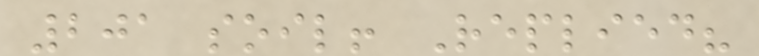201 soil! Replied?
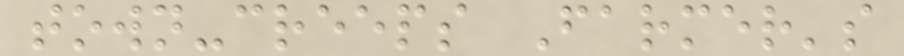town-creeps Farmer's
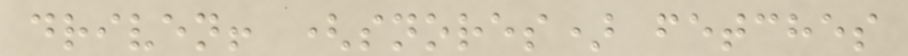driven! (snores) fetches
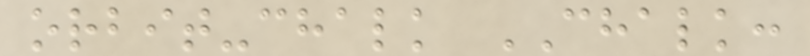orbit-chalk CHALK:
